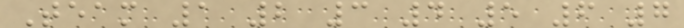Team 1 2 3 4 5 6 7
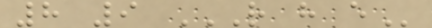8 9 R H E
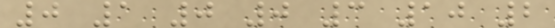0 1 0 0 3 10 2
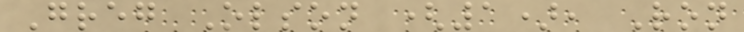Greg Olson (1), Ron
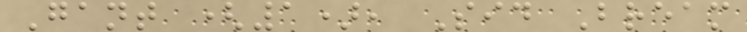Gant (1), Sid Bream
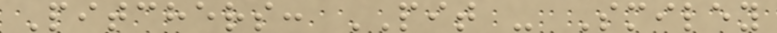Pitchers: PIT - Smiley
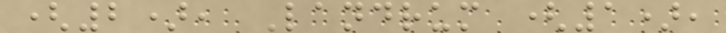(2), Landrum (1),
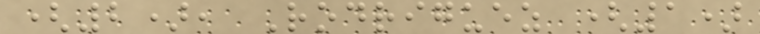(2), Rodriguez (1)
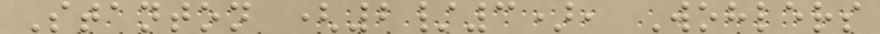Stanton (2/3), Wohlers
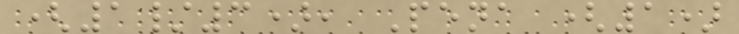(1/3), Pena (1)
